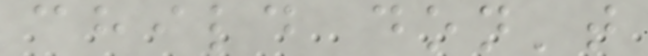child don't
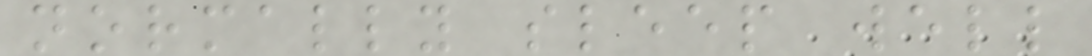normally sleep well
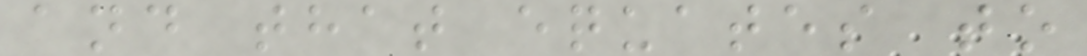and that equates to
